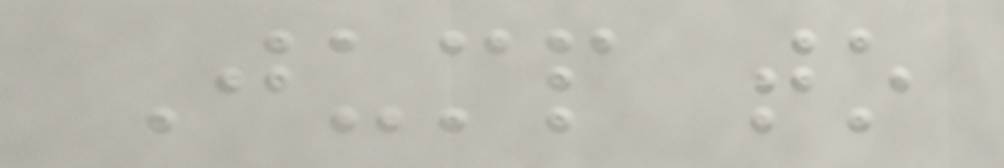Jump to
